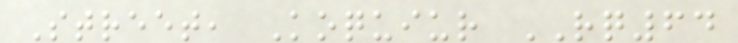Street, Koquiur RQ64
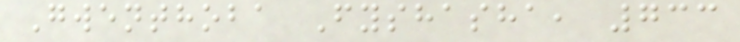Gwenthoba Fyshasha, 733
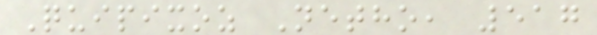Quipixoz Netho, 517
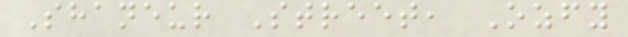Shaneur Street, Ozfy
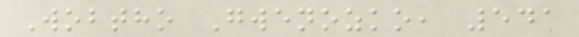Wobtho Gwenozko, 541
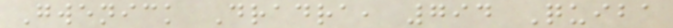Gwenick Dradra, 794 Quiba
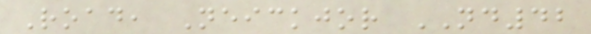Road, Neickjor ND42
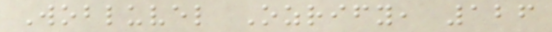Wobluvel Ozrify, 126
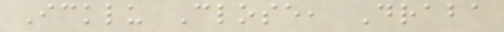Icklu Close, Draba
